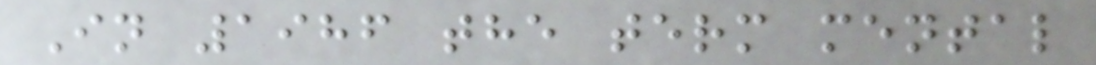In 1986 the term mental
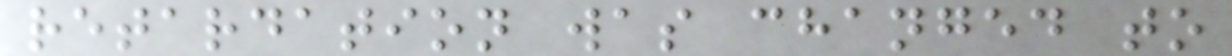retardation was changed to
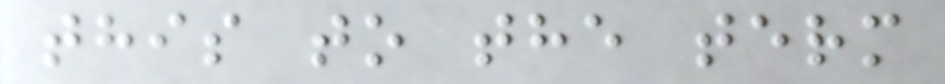this to the term
